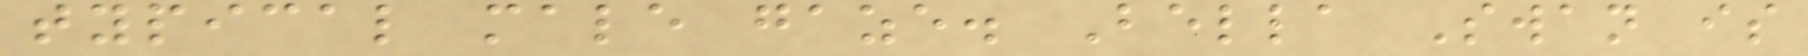typical male gaze. Bella Swan is
